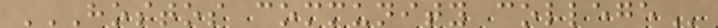HOSTOS COMMUNITY COLLEGE
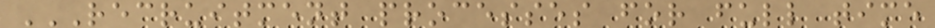RECRUITMENT PROCESSES FOR FULL TIME
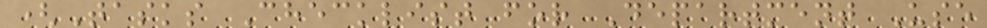(Tasks Checklist for Department Use
